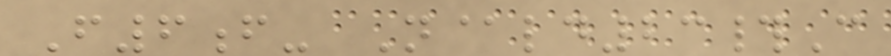F6f- N@ld23#C
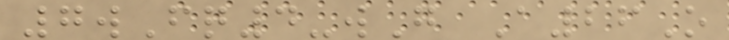7wFq4-wG A26O
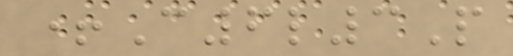+C6l3P
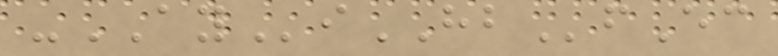-AYiHBfEc
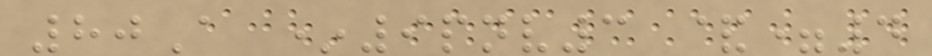80A *9pnv3 &=4
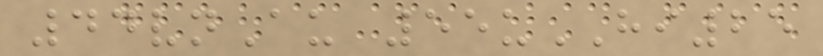44vnAu 55uHI25
